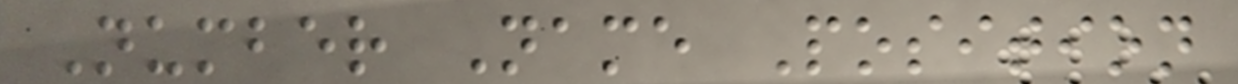Number Name Position
